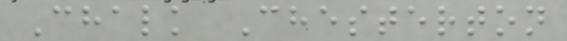Chalk Chesterton
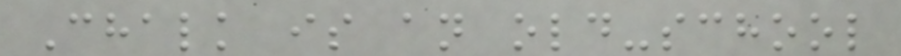Chalk is an old-school
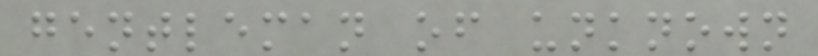gentleman of unknown
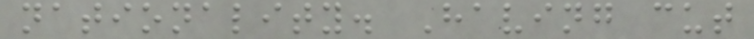nationality. Having cut
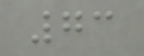73
